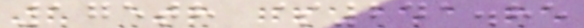175th $241.85
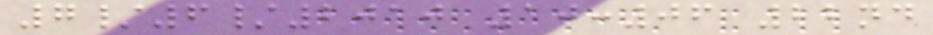7/6/2010 10:06 22nd
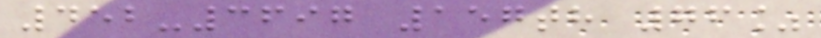452-3697 157th 76%
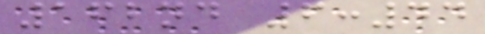162nd 6:44
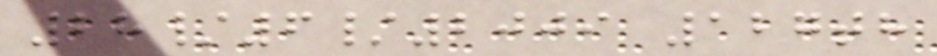28/6/2009 127th
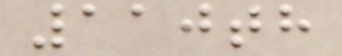110th
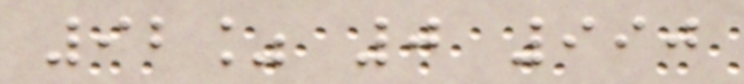92% 0 990
